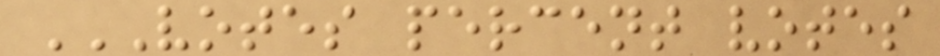VOTES PERCENT VOTES
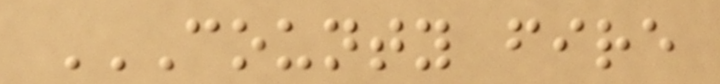COUNTY FIRE
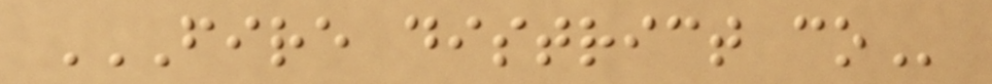FIRE DISTRICT CO
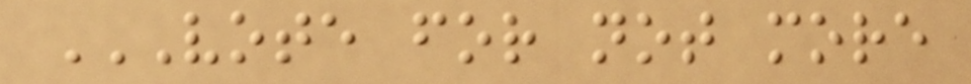VOTE FOR NOT MORE
